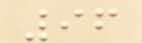96
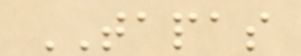TAPAS
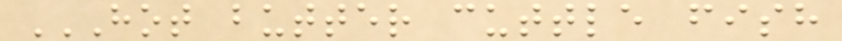HOT BUTTER CUTTLE FISH
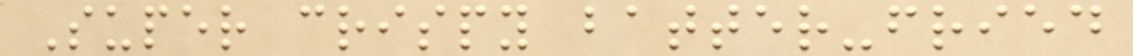Super crispy batter-fried
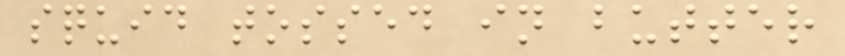squid tossed in butter
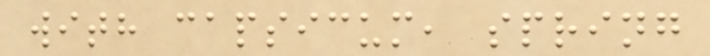with capsicum, spring
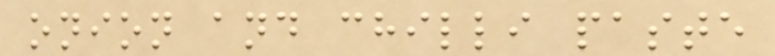onion and chilli paste
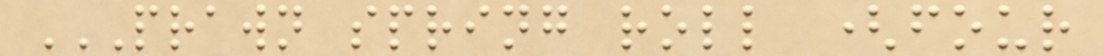PRAWN SPRING ROLL (FOUR
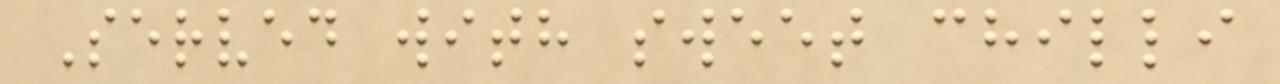Served with sweet chilli
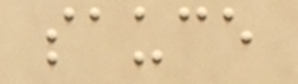sauce
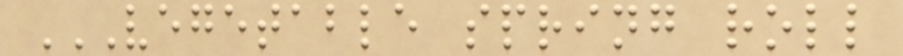VEGETABLE SPRING ROLL
